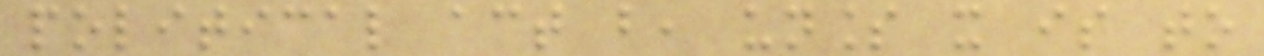political act but, unless it is to
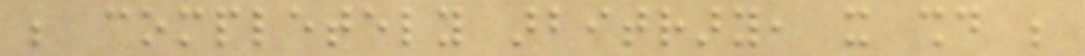be completely arbitrary, it should be
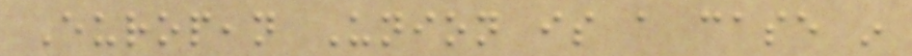European Union is a case in
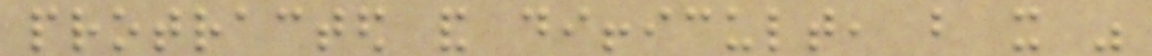protracted and difficult, but it was
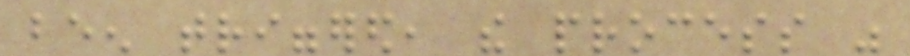been triggered, the process was
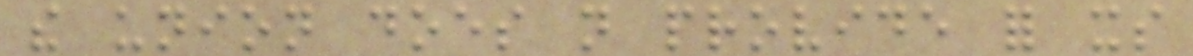the union does not provide for its
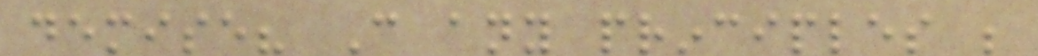demise? Can any principles be
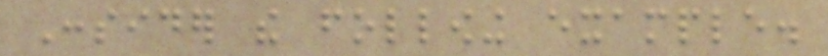Consider the following example.
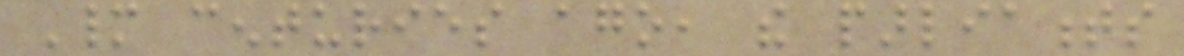Many centuries ago, the parliaments
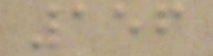156
